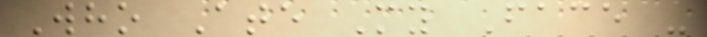Who Ate My Face -
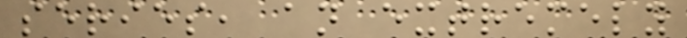series, an extremely
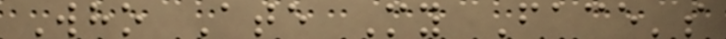Who Ate My Face's
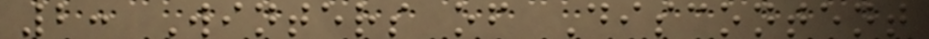2: Winters of Discontent
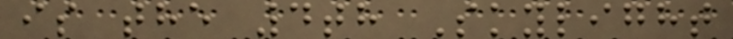is the 4th Skylight
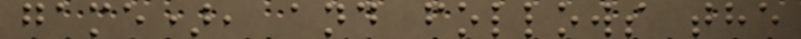game), and follows the
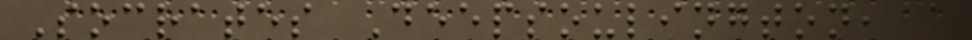Socrates Deepsoulington, a
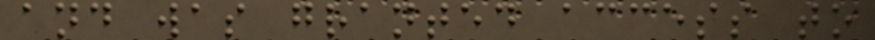and was granted access to
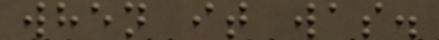when it was.
